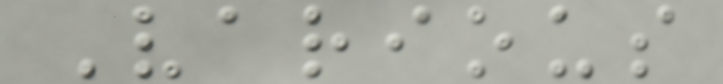Various
